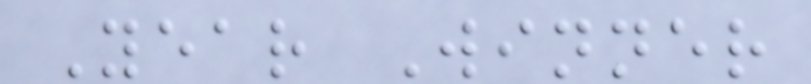Year Winner
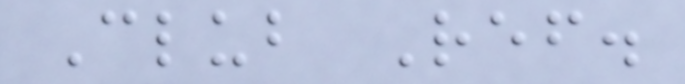Club Ref.
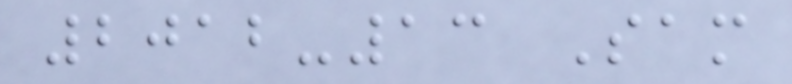2012-13 Sam
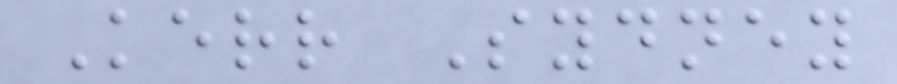Kerr Sydney
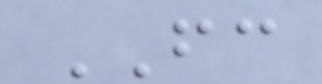FC
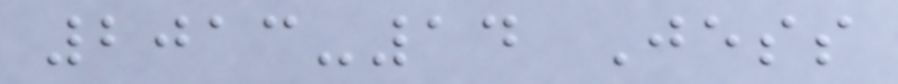2013-14 Jess
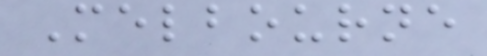Melbourne
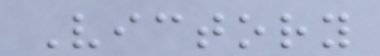Victory
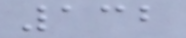132
